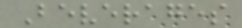Beverages
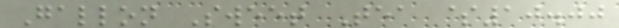Gallon Sweet Tea $10.00
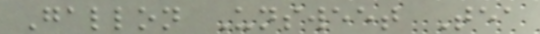Gallon Unsweet Tea
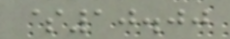$10.00
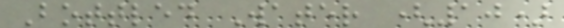Bottled Water (10)
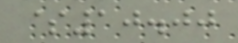$10.00
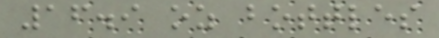16.9 oz bottles
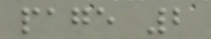page 2
